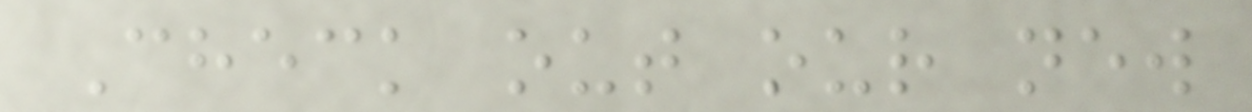Check out our new
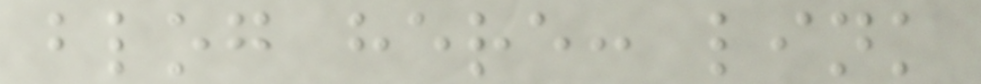blog here: link
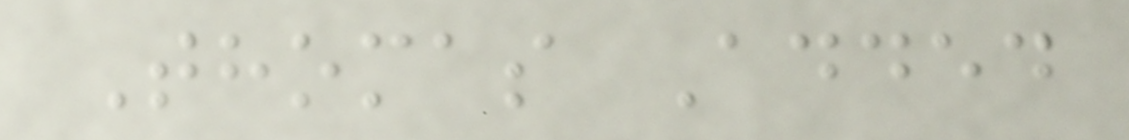Thomas Added
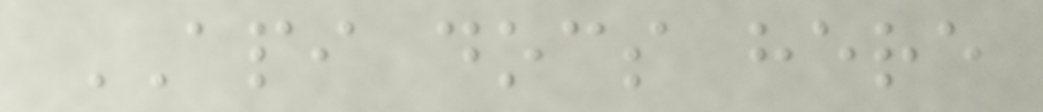API docs here
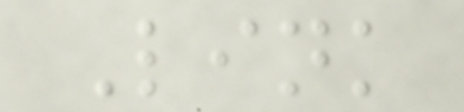Link
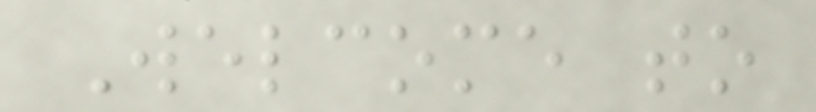Welcome to
